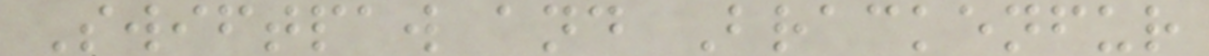Swiftpaw and Brackenfur
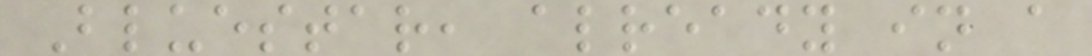Bluestar, already in a
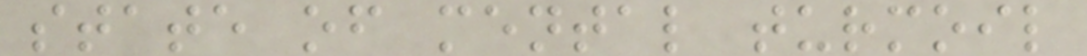state of mental turmoil
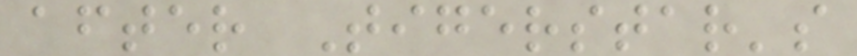after Tigerstar's
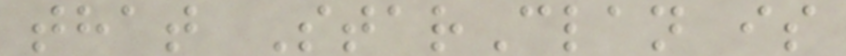that StarClan is
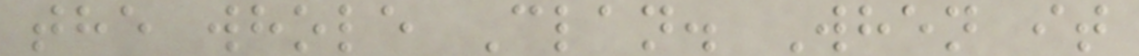the whole Clan. When it
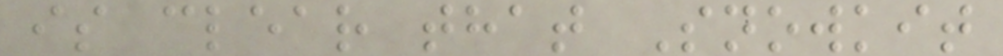is clear that Snowkit
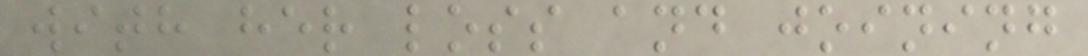with her loss and joining
